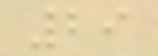29
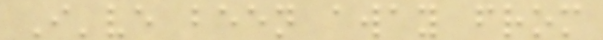I've been away from
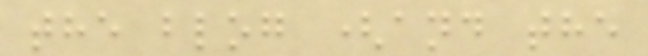the blog (and the
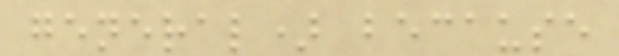general) because
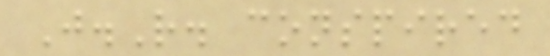J.R. conspired
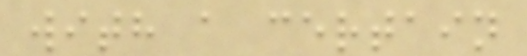with a certain
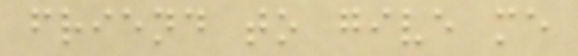friend to give me
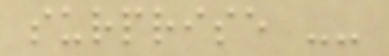surprise --
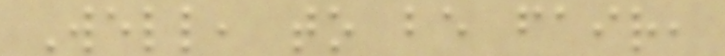Well, to be fair,
